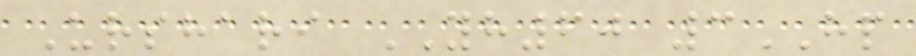Urshari YH60 3HP
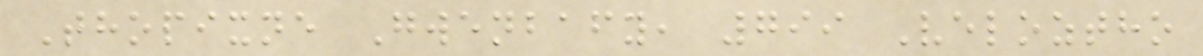Thopixne Gwenbafy, 799 Veloztho
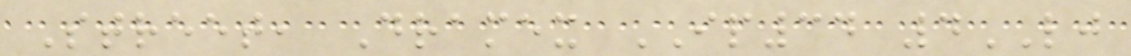Street, Dramex IP34 4LJ
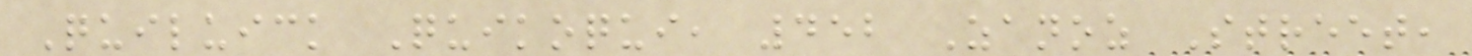Quiluick Quikoqui, 452 Zanoz Street,
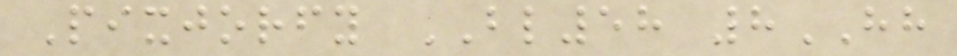Pixjorfy BL58 8HH
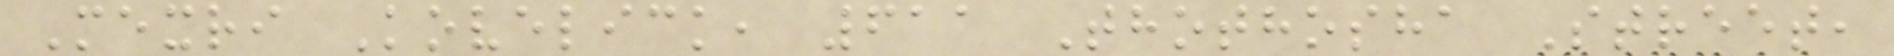Mexri Kovelick, 611 Thothosha Street,
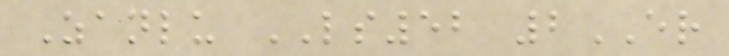Zanlu LS52 2ER
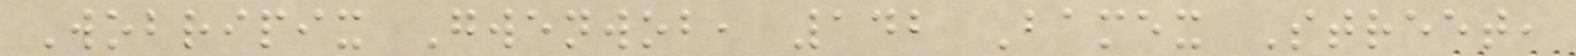Wobripix Gwenwob, 142 Bamex Street,
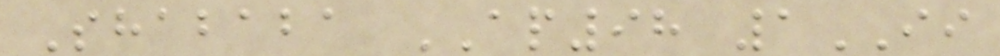Shababa AP98 1II
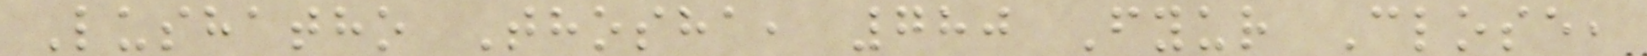Lushatho Thosha, 780 Fyur Close,
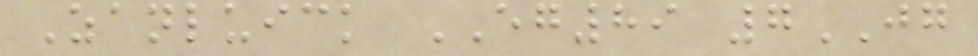Zanluick EG89 7JG
